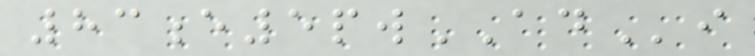83e5pwADi
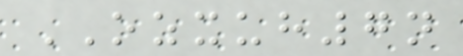OZXUH7n
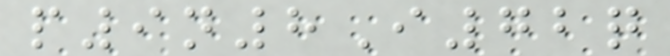p9n8I72q
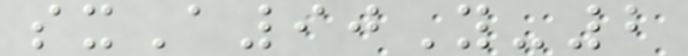sxA90Y-2
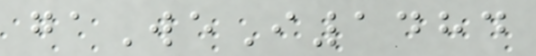gaWeI1484
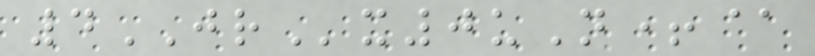4JRx0uN+@
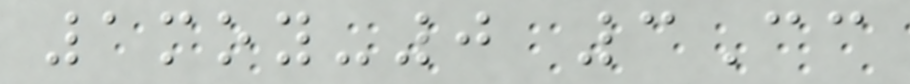1moy-0 3Cc
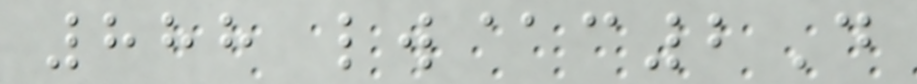888 lw@c2D
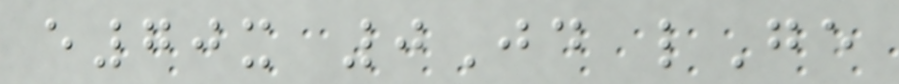e70x 0Jd lGe
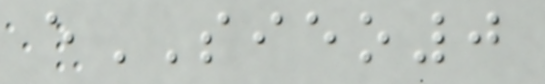eSIEO0
